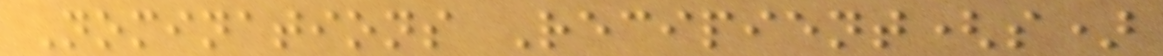Nominations Recipient(s)
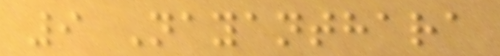9 Nayanthara
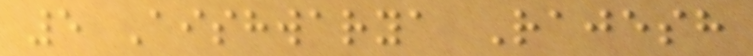5 Aishwarya Rajesh
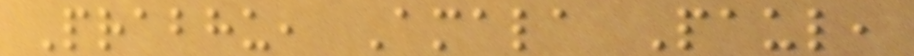Prabhu, Amala Paul,
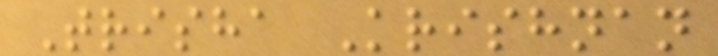Trisha Krishnan
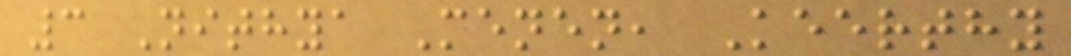3 Nithya Menen, Keerthy
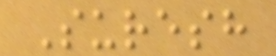Suresh
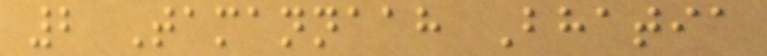2 Tamannaah Bhatia
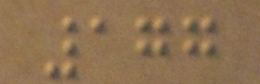177
